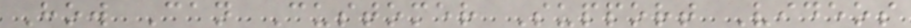How Can Customer Support Videos
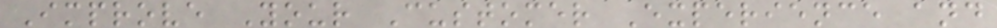Improve Your Customer Experience and
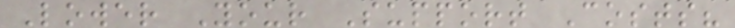Lower Your Support Costs?
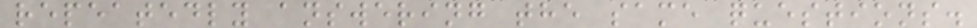repeatedly answering the same questions.
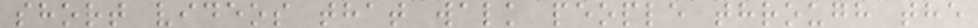short videos that walk people through the
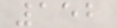152
